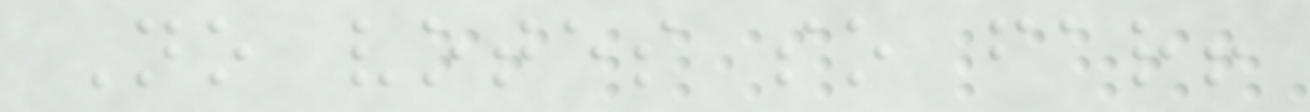No votes so far!
